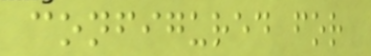configured for
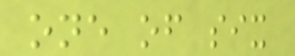one of six
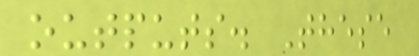outputs. These
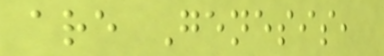are Genesis,
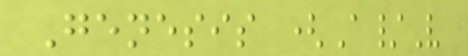Genesis (A/V
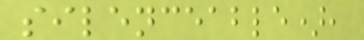silenceable),
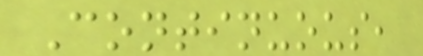Continuous,
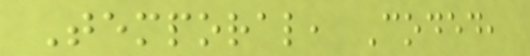Temporal, Coded,
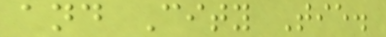and City Tie.
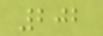202
